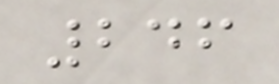246
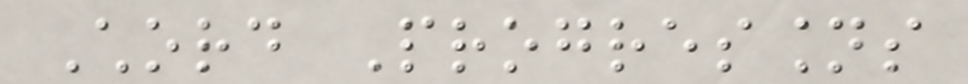Chord Progressions
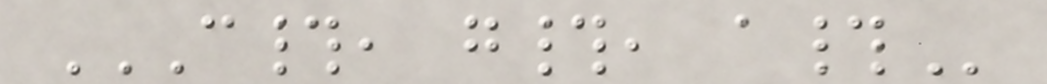C#, G#, A#
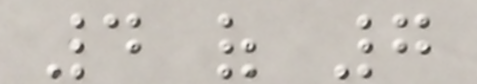4 of 7
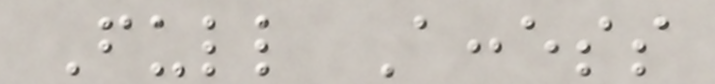Full Access
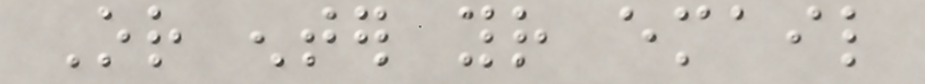Or enter your email
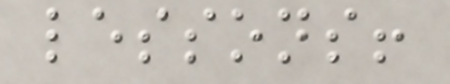lessons!
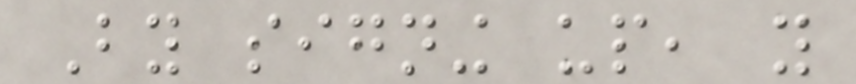By signing up, you
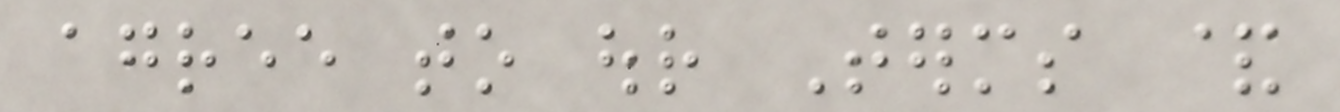agree to our Terms &
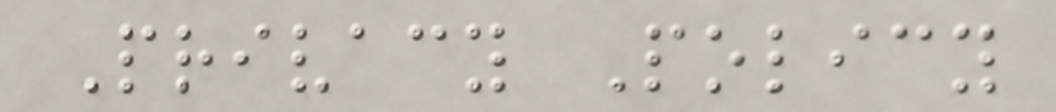Privacy Policy
